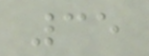35
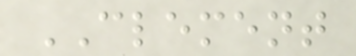CLEMENT
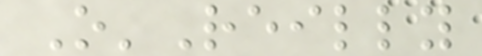O'Reilly
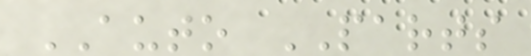AUTO PARTS
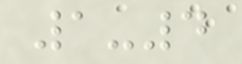1-4
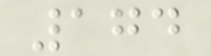174
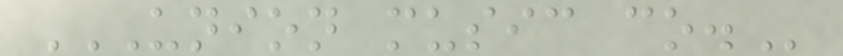UNION MUSIC CO.
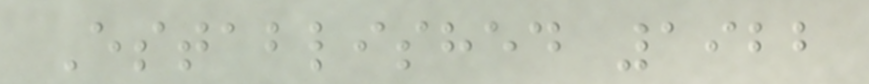Established 1922
